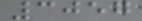3057
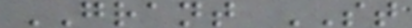GRANT ST
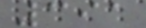391
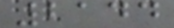2144
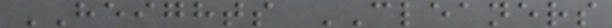HEIGHTS CLEANERS
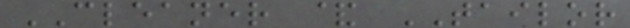CLEANER & TAILOR
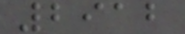2912
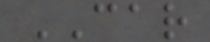CAR
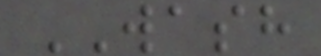WASH
